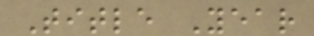Title Year
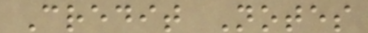Credit Notes
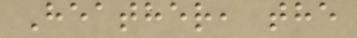Heather, the
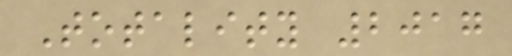Totality 2017
